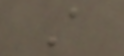A
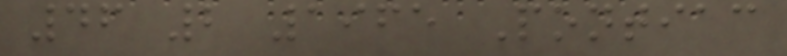46 2 1965 Pontiac
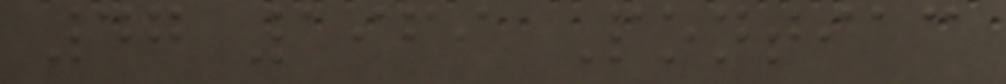47 1969 Pontiac
